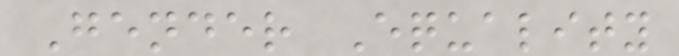Gender Equality
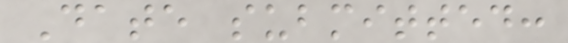Date submitted:
